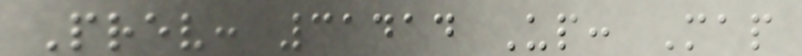Prev: 31414 Up: Map
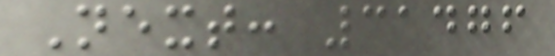Next: 31476
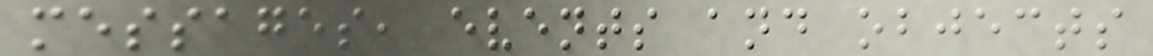messages, events and objects
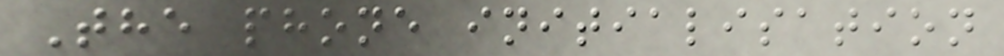The phone initialisation
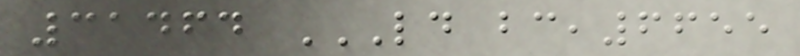31464 LD BC,6655
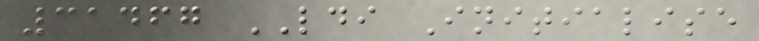31467 LDI Initialise
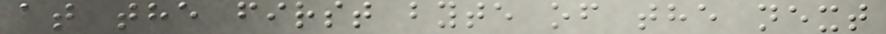at the first byte of the next
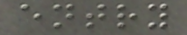entry
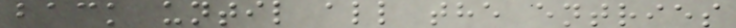back until all the entries
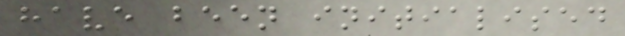have been initialised
